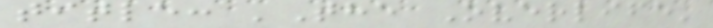title: 'The Overlife'
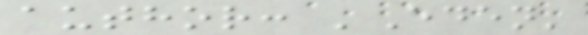author: 'Eden'
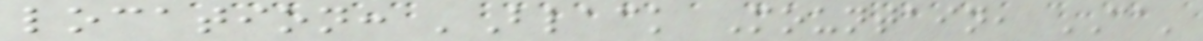location: 'Black Mountain, CA'
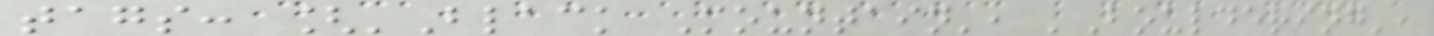tags: ['Black Mountain', 'Bouldering',
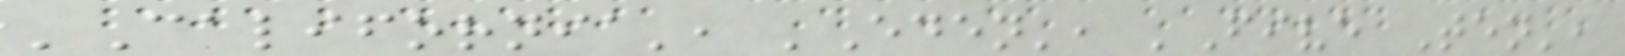'California', 'Eden', 'Five Ten',
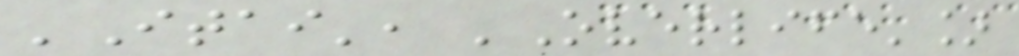'Itai', 'Overlife']
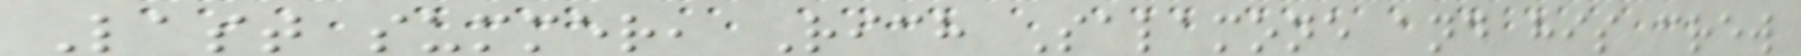Last summer, Rich Salamone and his crew
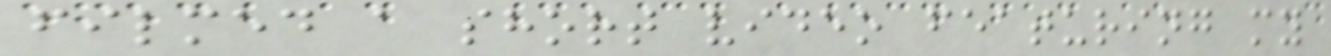filmed a short video featuring my
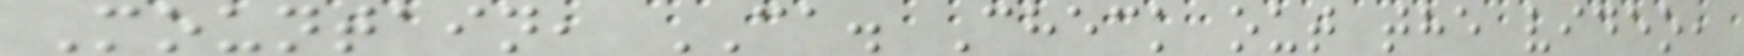Mountain, CA. Check out the video,
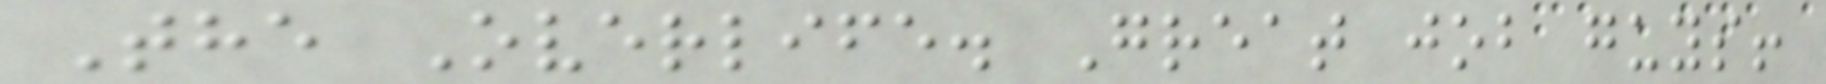The Overlife. Great job guys!
